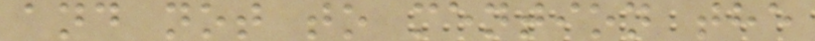and not to mention the
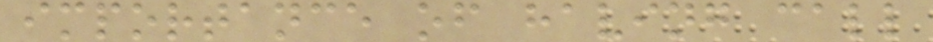importance of having call
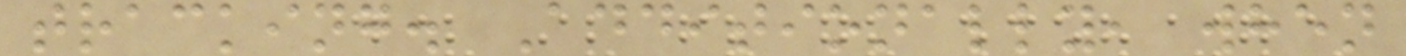tracking. Additionally, when
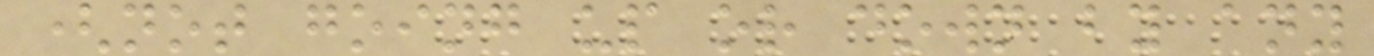(not going up or down by any
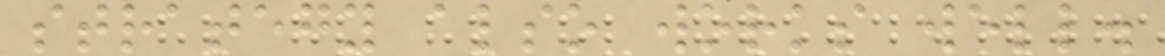strategy also works well.
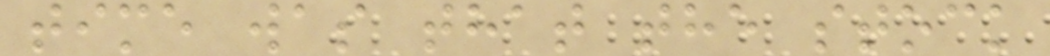time was that the stock
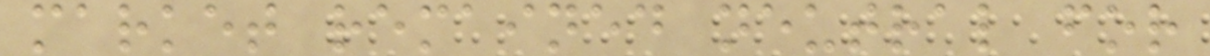market remained neutral for
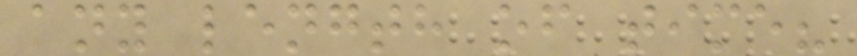any length of time?
